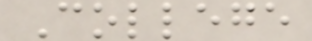College
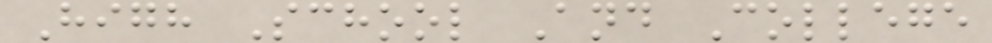High School And College
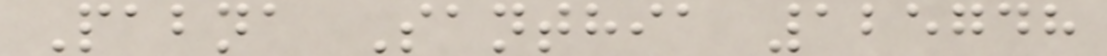Pabna Santhia 125748
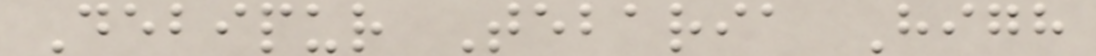Debipur Tebaria High
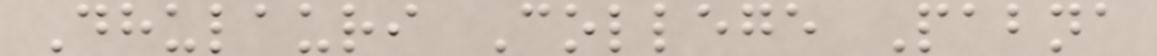Dhulauri College Pabna
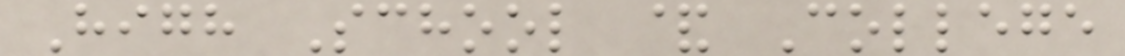High School & College
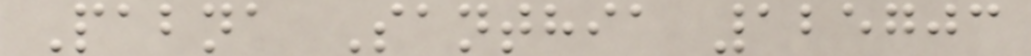Pabna Santhia 125703
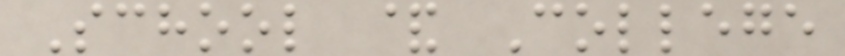School & College
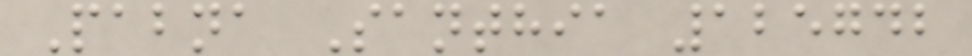Pabna Santhia 125742
